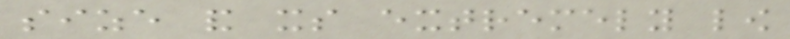size and its extremely low
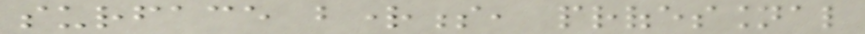surface brightness, professional
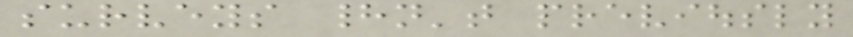surveys hadn't previously
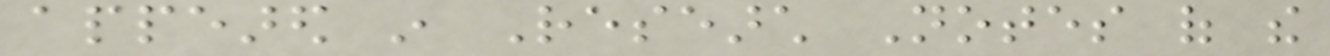appeared in Research Notes of the
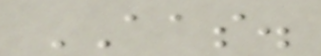AAS.
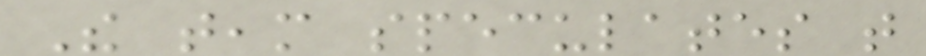The team speculates that
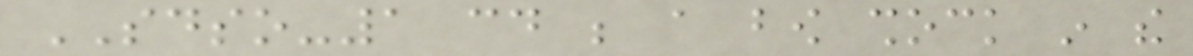SDSO-1 could be a bow shock in the
